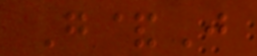G&J
